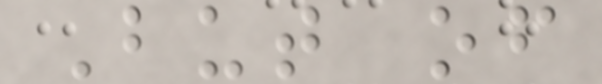But of
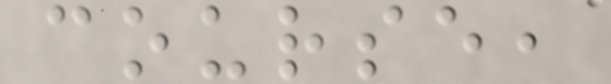course,
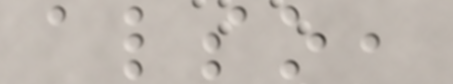also,
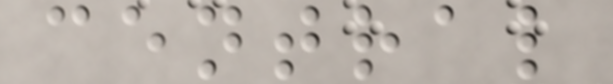central
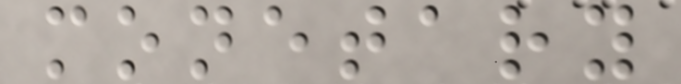monetary
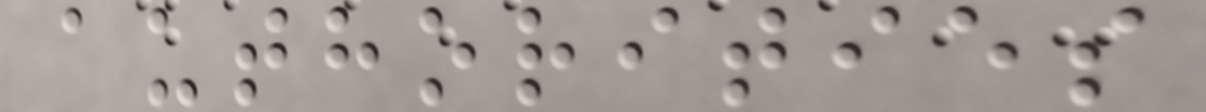authorities
